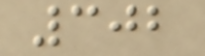302
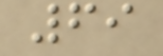69
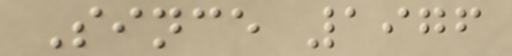Since 1976
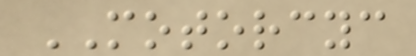MOTORCYC
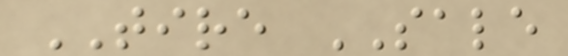TIRE SALE
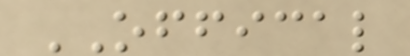OFFICAL
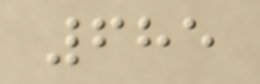685
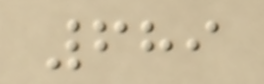689
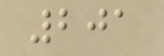201
